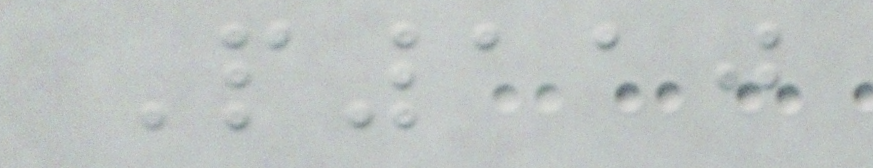P110
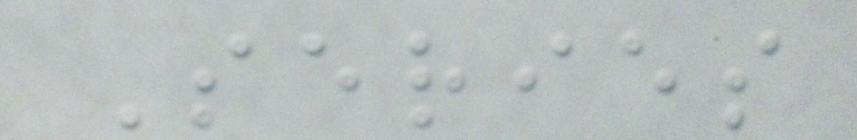Series
